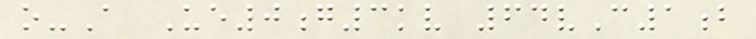o-A Ue0g3kv 64vC1b
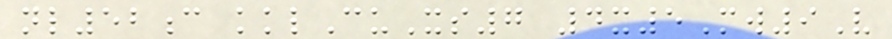nl52c kklCuXs7 4x5Mw9V
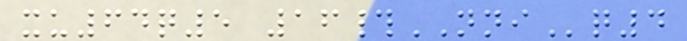xu64q5 16#NNIq4
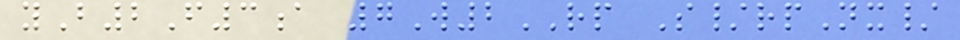yB2F3a 7W2RP S/rpNx/
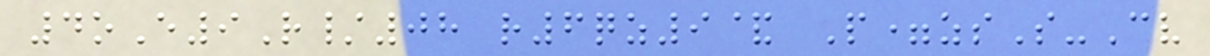4oE9R/08 r6qz9& P=zsS-Cv
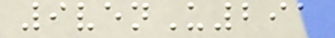9venU291
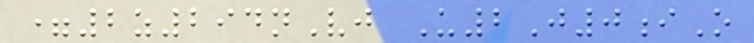=2z294nVj U2J0iO
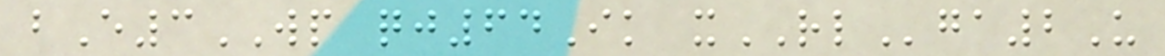bE3WP qj64Ik xRLga2U
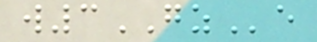w3GZe
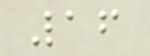16
